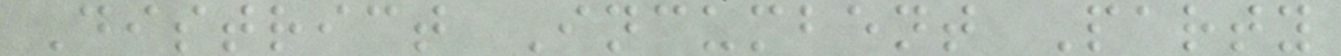District Incumbent Party
